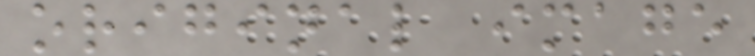original image
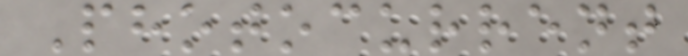Photocurrent
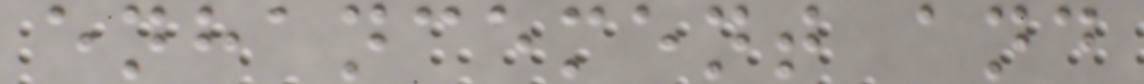enhancement and
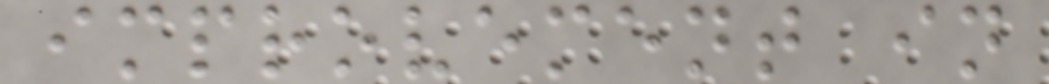improvement in
